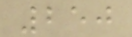250
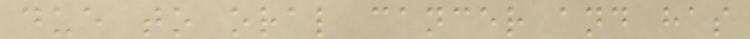due to oral cancer and has
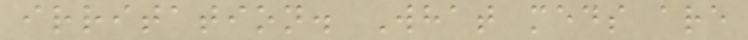irritation. What meds are
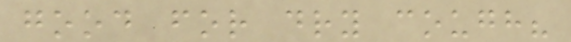good for dry cough?
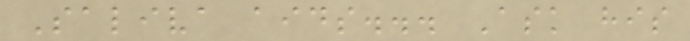Saliva aids... Ask his
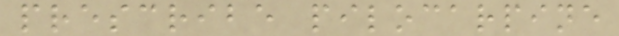prescribe pilocarpine
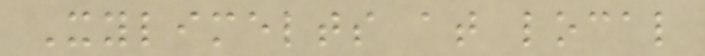Xylimelts at local
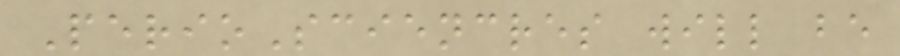PerioSciencres will be
